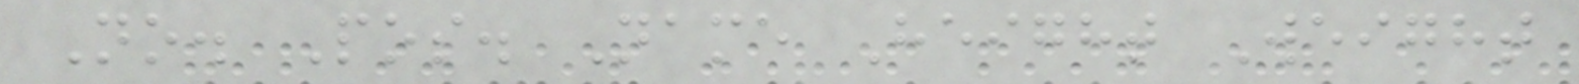No. Pos. Name Height Weight
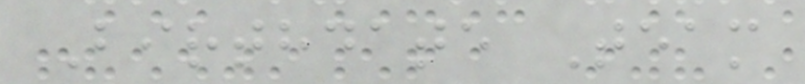Birthdate Team
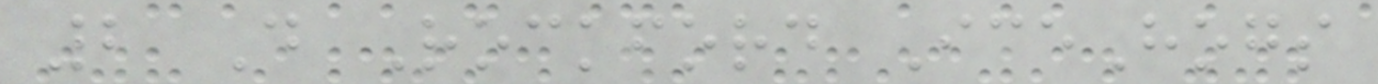2 D Rockford IceHogs
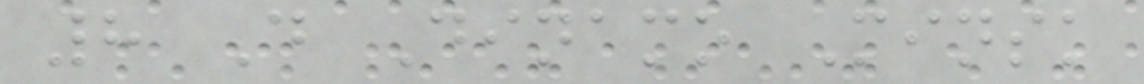8 D Dinamo Minsk
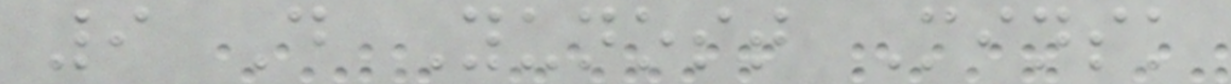9 D Yunost Minsk
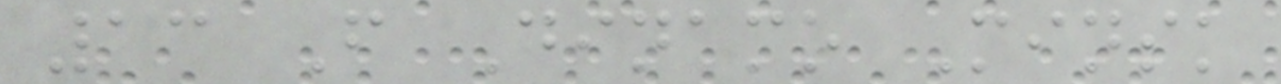13 F Dinamo Minsk
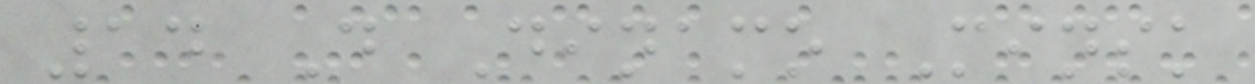14 D Dinamo Minsk
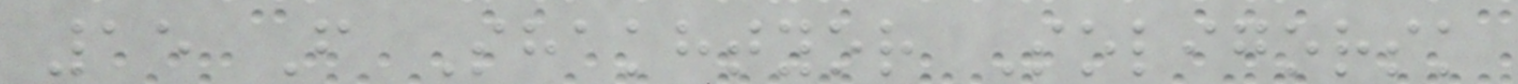15 F Shakhtyor Soligorsk
